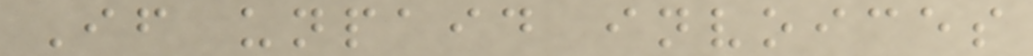If unpaid invoices
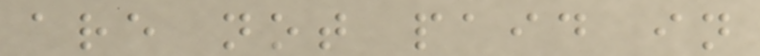are not paid in
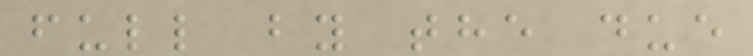full by the due
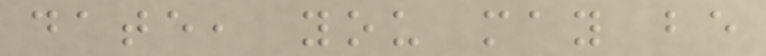date, you may be
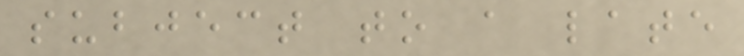subject to a late
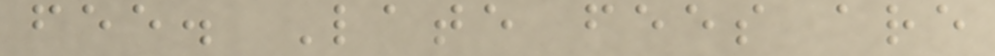fee. Late fees are
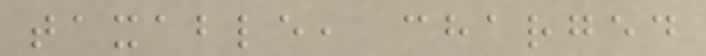taxable, charged
